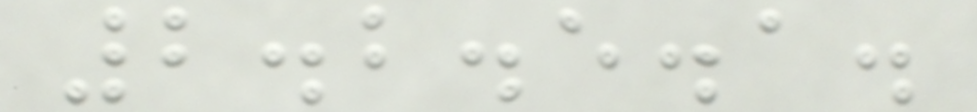2.2.5.1.
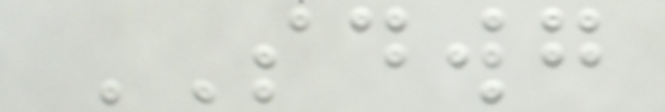SDWG
